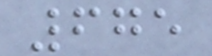675
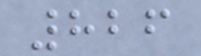826
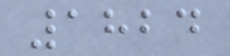1824
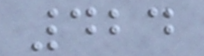424
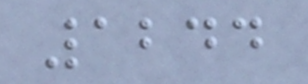1244
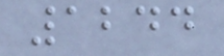1244
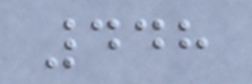448
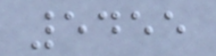5455
